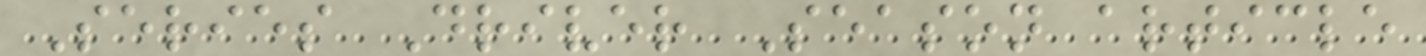Series Driver Season article
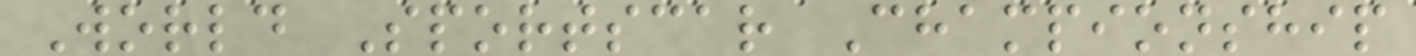World Sportscar Championship
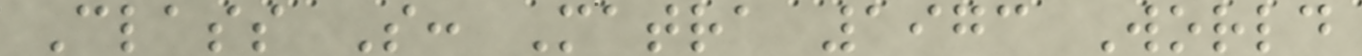Class S: Matra 1973 World
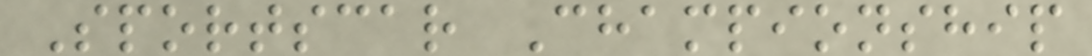Sportscar Championship
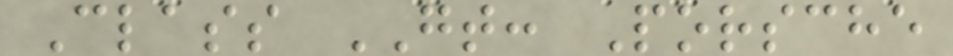Class GT: Porsche
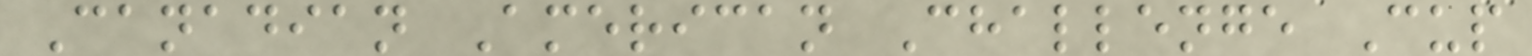Canadian American Challenge Cup
